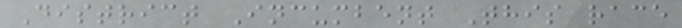District Incumbent This race
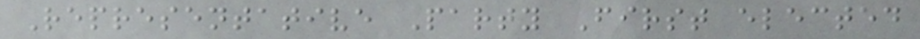Representative Party First elected
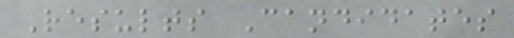Results Candidates
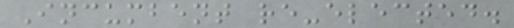Incumbent re-elected.
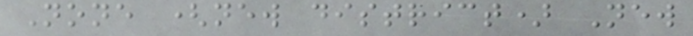None (new district) New
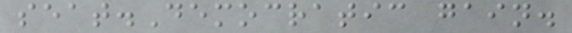seat.Democratic gain.
